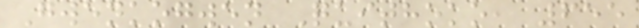Gwenkogwen Quithoko, 655
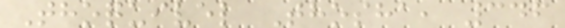Thoquivel Thosha, 346
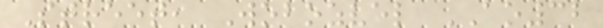Street, Wobozvel AO32
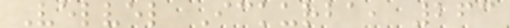Velvel Ickurba, 263
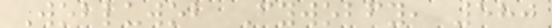Wobluwob Fywobfy, 580
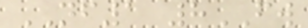NF1 8FW
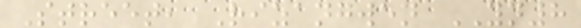Street, Rizangwen YN8
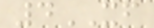4XF
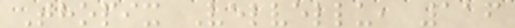Thopix Velvellu, 116
